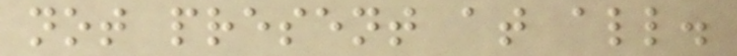not present at all.
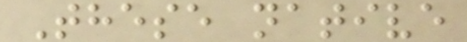These native
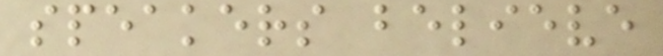speakers believe
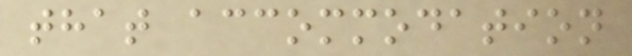that accommodation
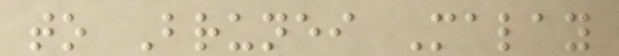to Brunei Malay
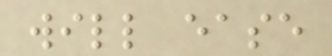will ease
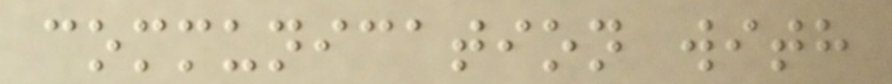communication with
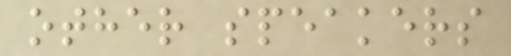other speakers
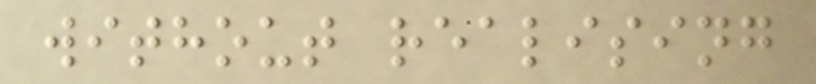without realising
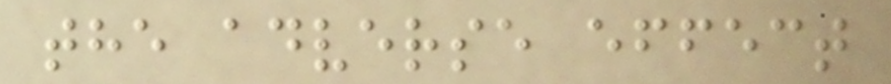the adverse effect
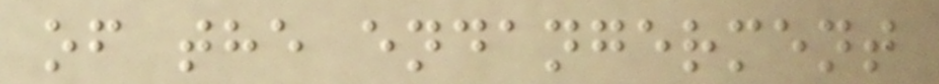of the endangerment
